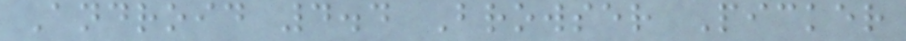Android 4.4 Browser Picker
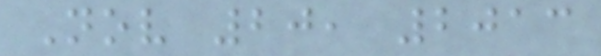Nov 20, 2013
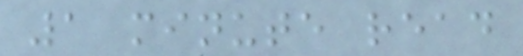1 minute read
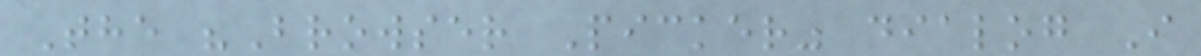The "Browser Picker" dialog I
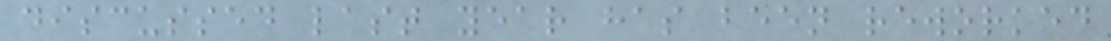discussed last year has been reworked
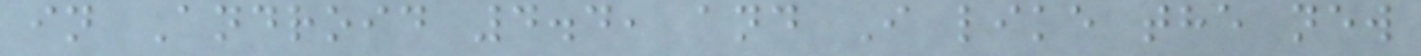in Android 4.4, and I like the new
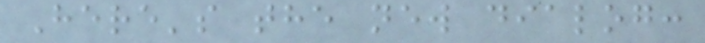Here's the new dialog:
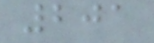201
